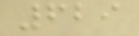629
